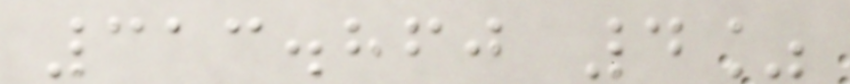313.860 4%
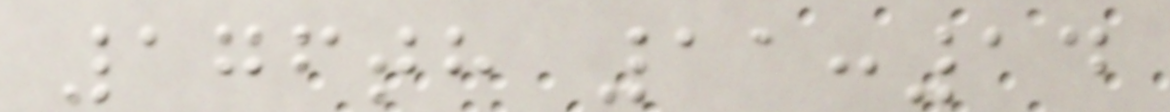176th 11:14
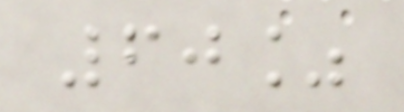60%
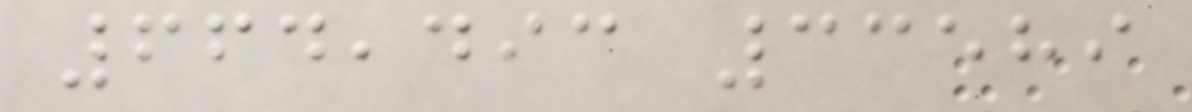664,493 33589
